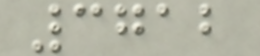3712
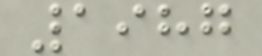1987
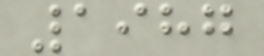1987
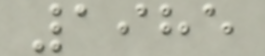1985
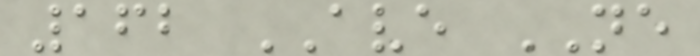162 AVE NE
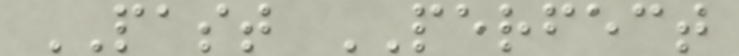PAST PERFECT
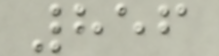856
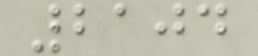2104
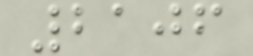2106
